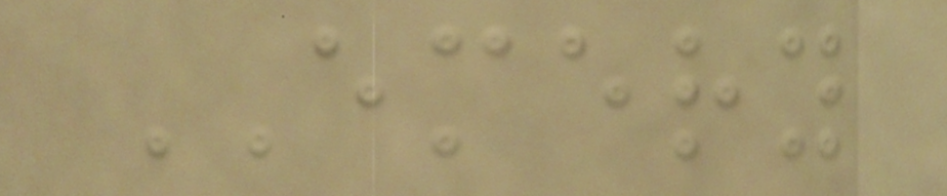EMERY
